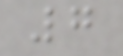7
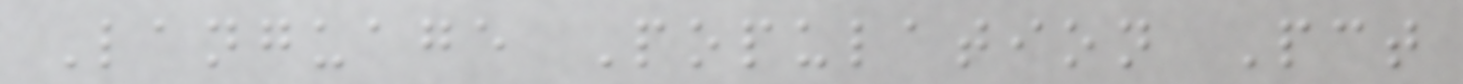Language Population Pct
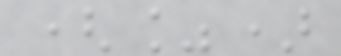(%)
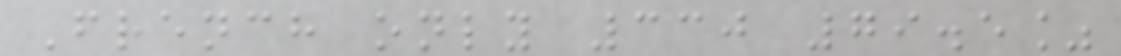French only 330 79.5%
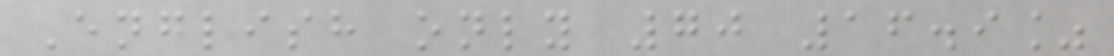English only 70 16.9%
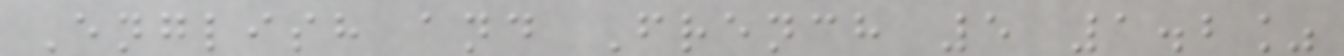English and French 5 1.2%
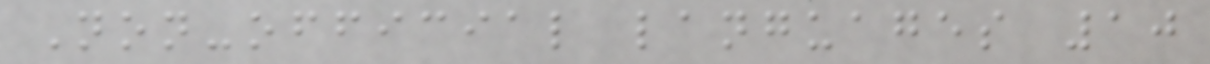Non-official languages 10
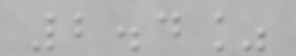2.4%
